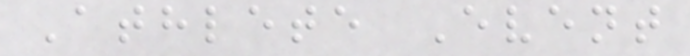Athlete Event
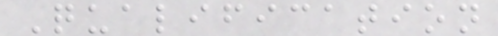Qualification
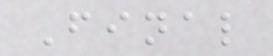Final
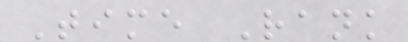Time Rank
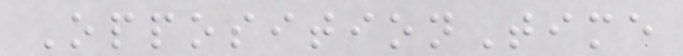OppositionTime
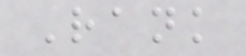Rank
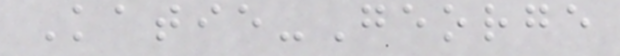Katie-George
